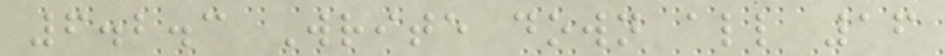6.2.3 Write down all 16
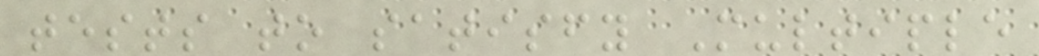tests to satisfy Multiple
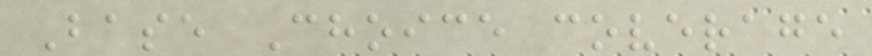Base Choice coverage
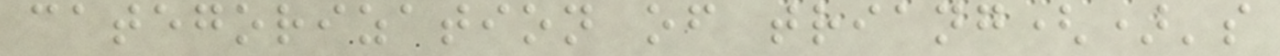categorization of triang()'s
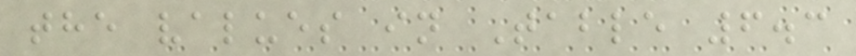the values in Table 6.3
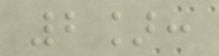2]:
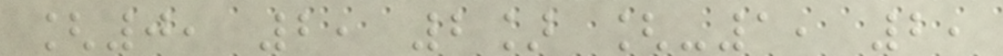[0, 2, 2] [-1, 2,
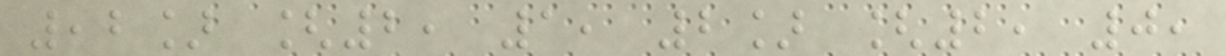,2] [2, 1, 2] [2, 0,
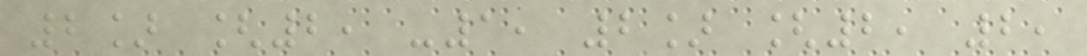2] [2, -1, 2] [2, 2,
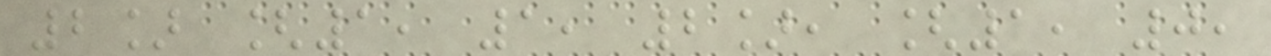2] [1, 1, 2], [1, 0,
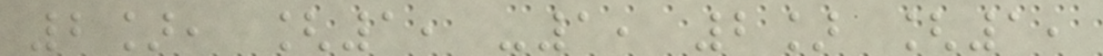2], [1, -1, 2] [1,
